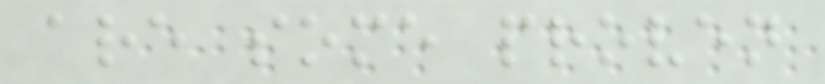are some proven
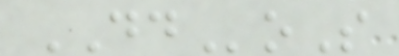DDoS
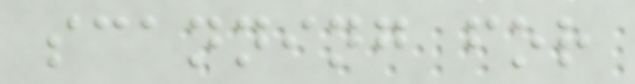scanning for
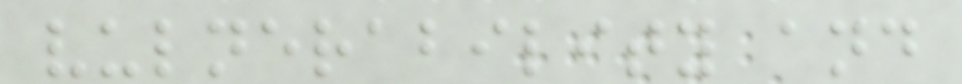vulnerability and
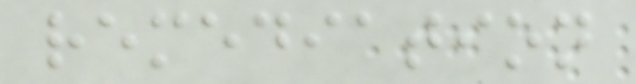remediation
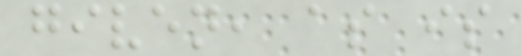given, as is
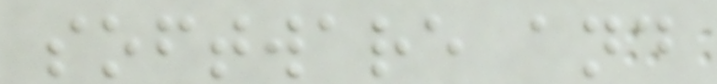software and
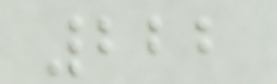222
